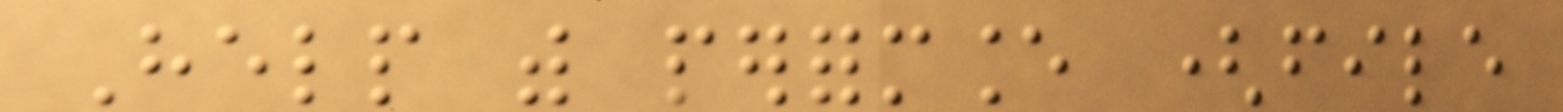Help with performance (file
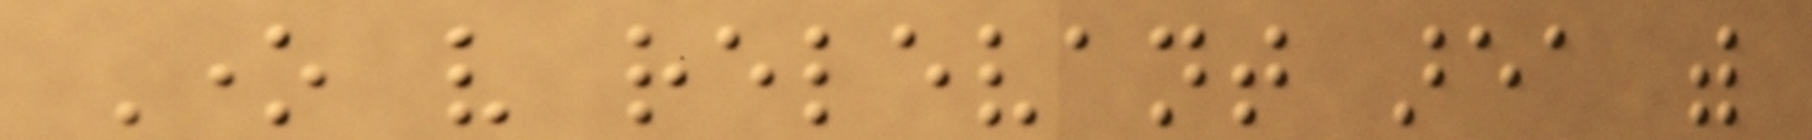One very relevant area with
